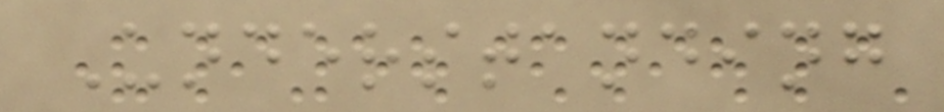Understanding
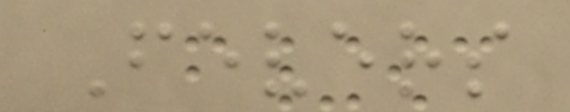Fevers
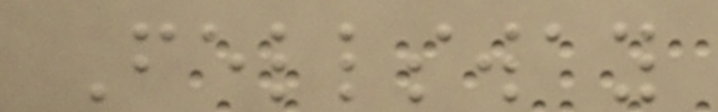Fellsway
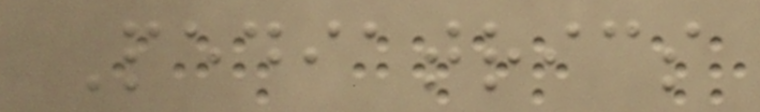Pediatrics
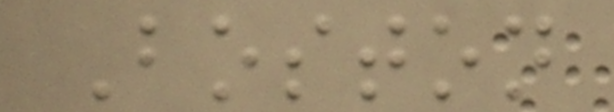Boston
